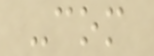-com
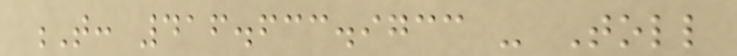T: 416.633.9733 - Toll
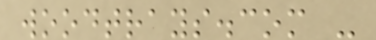woodtrays.com -
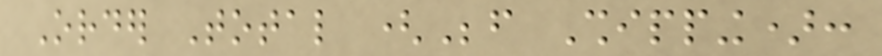Order Total (Before Shipping):
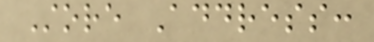Store Address:
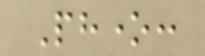Phone:
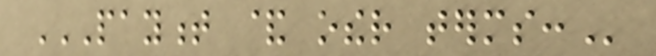PAYMENT & OTHER TERMS:
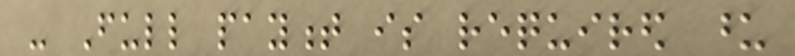- Full payment is required upon
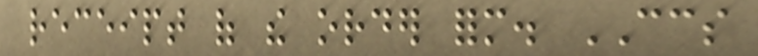receipt of the order form. CCS
